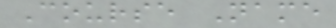Course Name
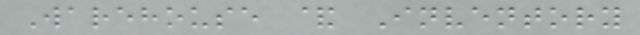Warehouse & Inventory
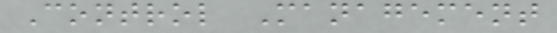Control Management
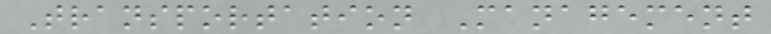Transportation Management
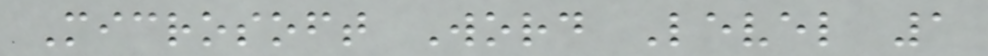Microsoft Word Level 1
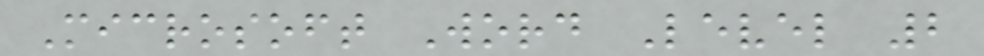Microsoft Word Level 2
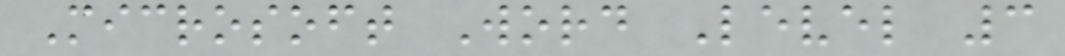Microsoft Word Level 3
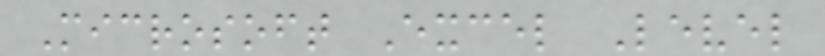Microsoft Excel Level
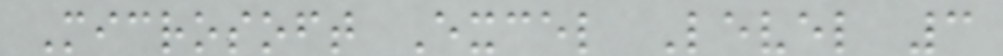Microsoft Excel Level 3
